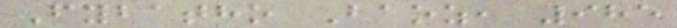Fybatho Baoz, 985
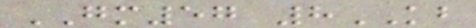GM57 8KB
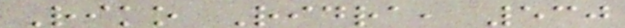Riko Ridra, 530
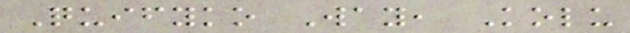Quifyko Way, Kolu
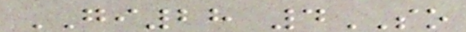GI28 4SO
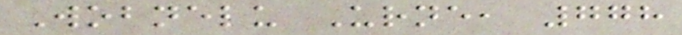Wobnelu Urne, 778
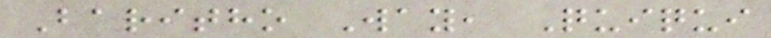Baritho Way, Quiqui
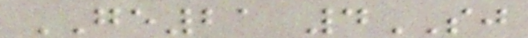GE21 4SJ
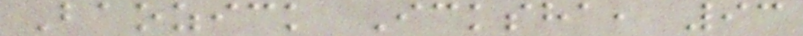Baozick Icksha, 93
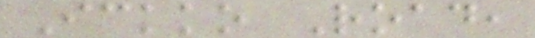Ickko Road,
